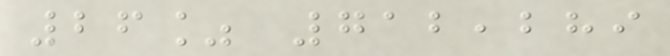26% 712,289
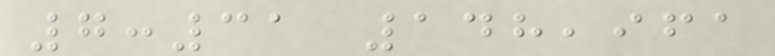7:31 148,961
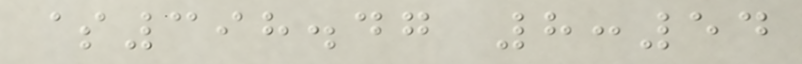$398.47 8:54
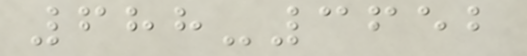688-3652
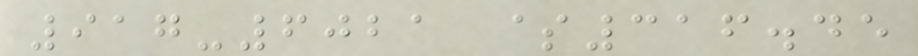917-6021 $316.45
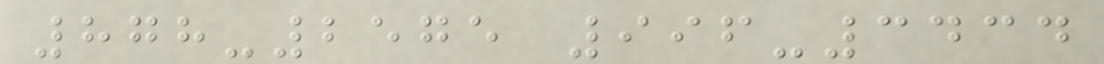878-2575 996-3434
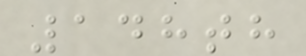148th
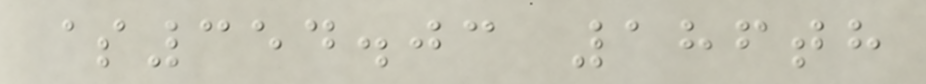$354.03 186th
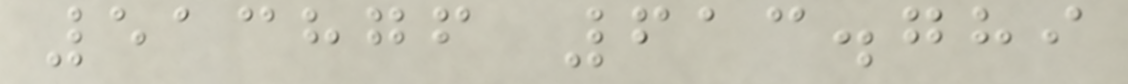513876 613.789
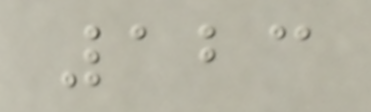123
